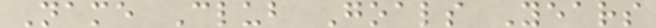Name Club Goals Years
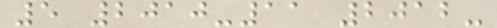5 2010-11 2012-
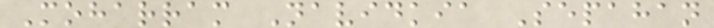Moharram Navidkia Sepahan
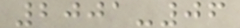2001-06
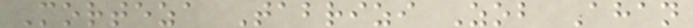Morteza Tabrizi Zob Ahan
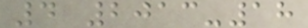4 2013-18
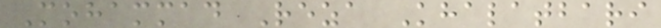Mohammad Reza Khalatbari
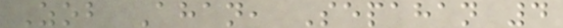Zob Ahan, Sepahan 4
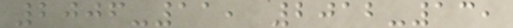2006-11, 2012-13,
